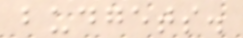budgets.
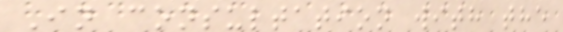In consultation with the
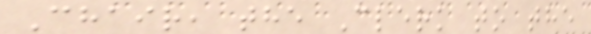Chair, the Clerk to the
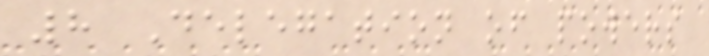8 Delegation of powers
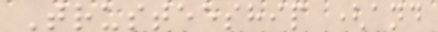Trusteeship (and
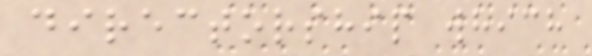directorship which
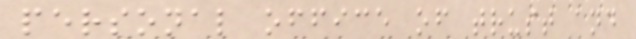personal office of trust and
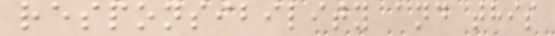responsibility and this
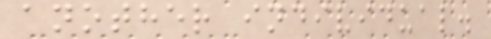another individual.
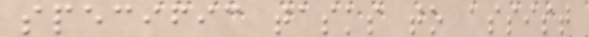specific tasks to assist
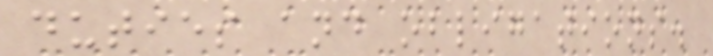duties and obligations.
